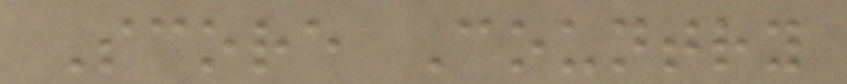Score Country
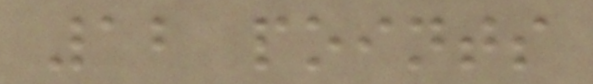12 points
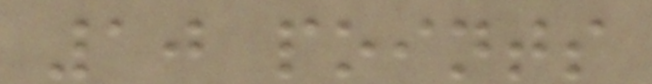10 points
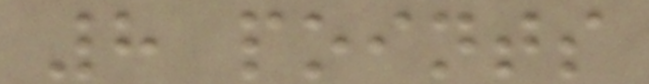8 points
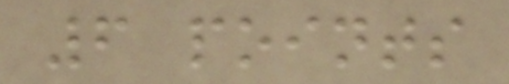6 points
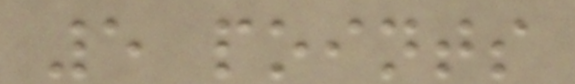5 points
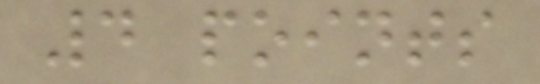4 points
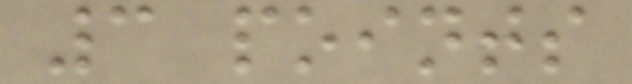3 points
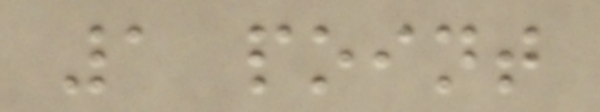1 point
